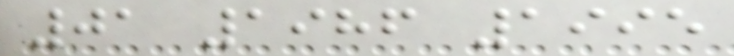01 1986 1995
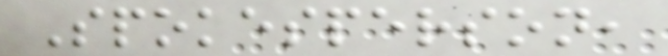Spokesperson,
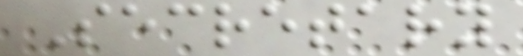Secretary
